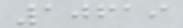10619
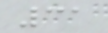31
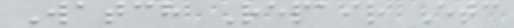Watch Repair Etc
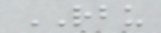RBU
